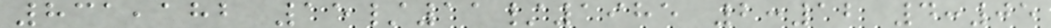831,182 15/11/1985 2:12 4:05
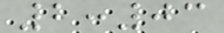2:03
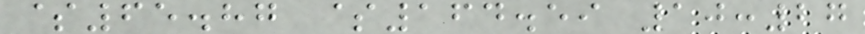$65.87 $164.59 10:27
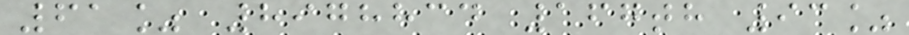61% 8978834 167th 93%
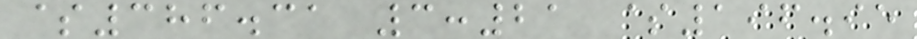$386.31 3:21 $196.95
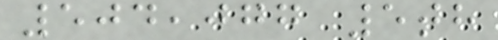504,077 5th
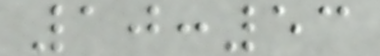10:53
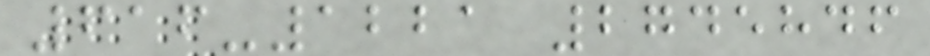616-1221 2745846
